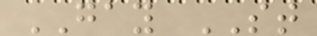GAY ST
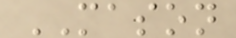MASON
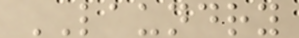LAUNDRY
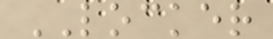LOCKER
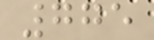775
